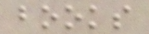books
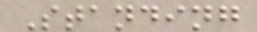Standing
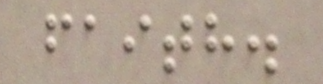faith.
